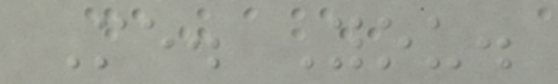Me. You.
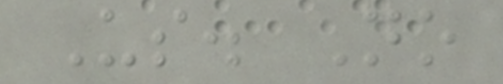Us. No
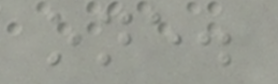one.
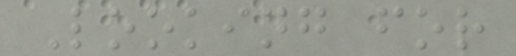Looking for
